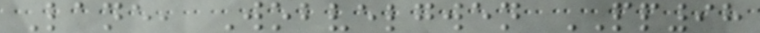Lane, Wobvelgwen PP98
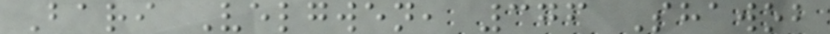Bari Velgwen, 376 Shawob
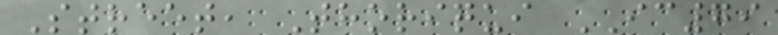Street, Thoriqui IC79
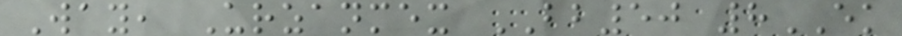Way, Urzanmex BB50 8EK
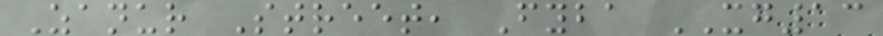Zanur Street, Fyba XG13
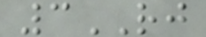3RJ
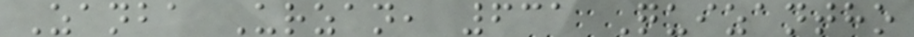Zanba Urzan, 631 Quizantho
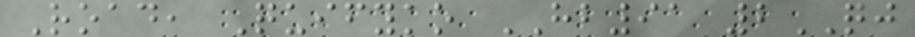Road, Quifyko HB91 2QJ
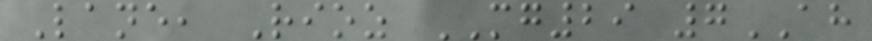Lane, Rioz MG29 7AH
